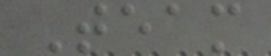Team
